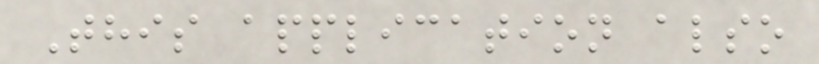This application also
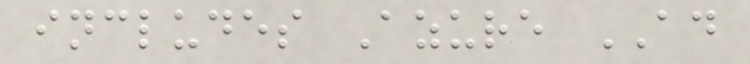includes Azure AD
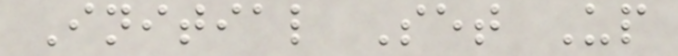Initial Set Up
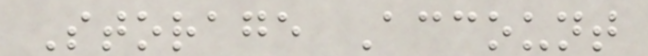Storage Account
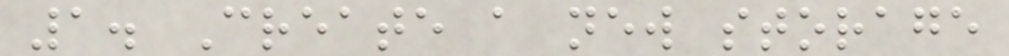1. Create a new storage
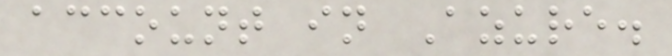account in Azure.
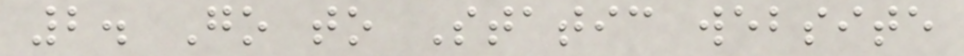2. Go to Static website
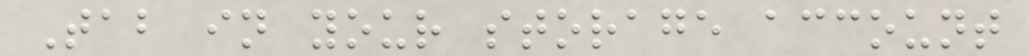Tab in your storage account
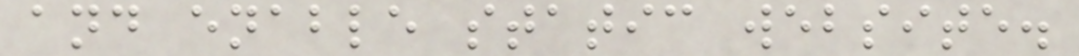and enable static website.
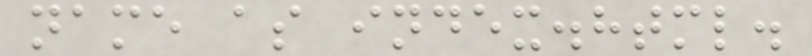name as index.html.
